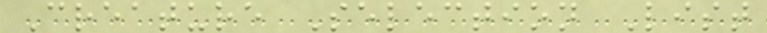Creature Selection List
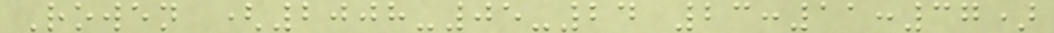Rowen (2008-05-24 23:11:37)
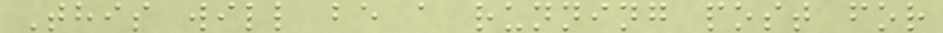This will be a running post for
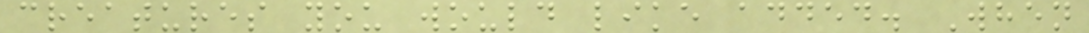creatures you would like added. When
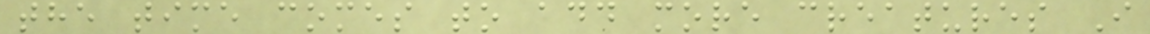the time comes to add more creatures I
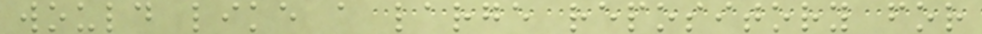would like a large repository for
